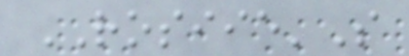ROSIIE'S
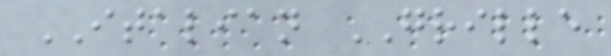ITALIAN GRILLE
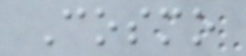Cosmo
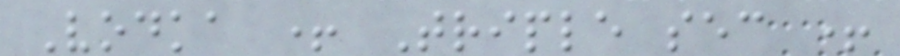Vodka + Triple sec +
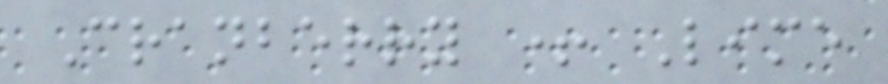Cranberry + Lime
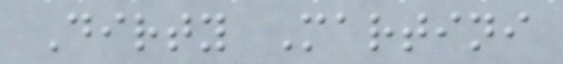Dirty Martini
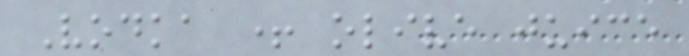Vodka + olive juice
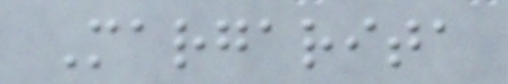Margarita
